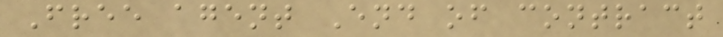Free agent End of contract
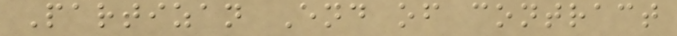Partizan End of contract
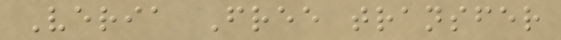Veria Free transfer
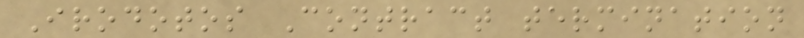Irodotos Contract termination
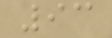93
